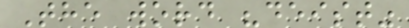The word "deist"
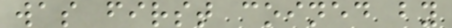was first coined by
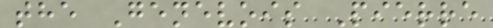the Genevois Pierre
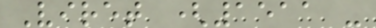Viret (1511 -
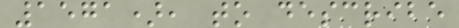1571), to describe
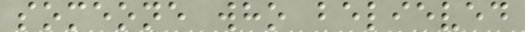someone who believed
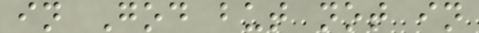in God but not in
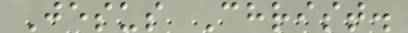Jesus Christ.
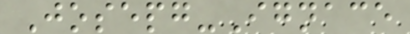Josepg-Ignace
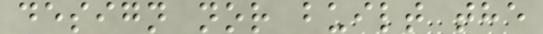design nor built the
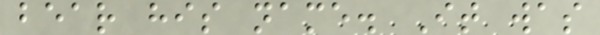bear his name. It was
